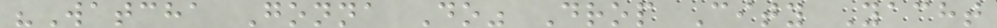"Watcha Gonna Do" Drop City Yacht
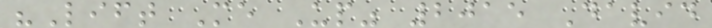"Lift Me Up" 2015 David
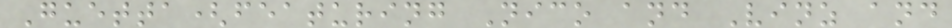Guetta(featuring Nico and Vinz and
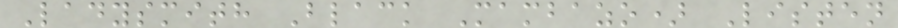Ladysmith Black Mambazo) Listen
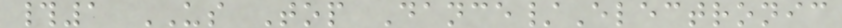#1 US Top Dance/Electronic
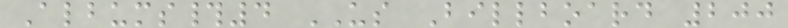Albums#4 US Billboard 200
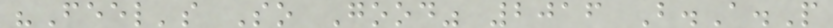"Feel's So Good" 2016 B.A.P
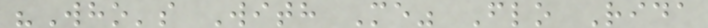"Who's With Me" Flo Rida
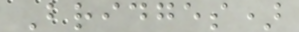Bridges)
